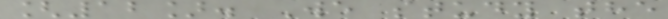[12]. We study the
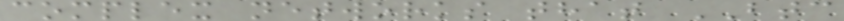complex networks that BTC
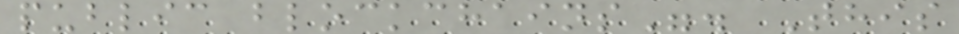public blockchains". This
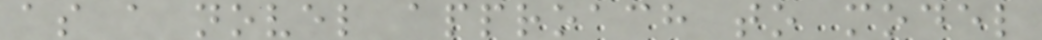as a novel approach to model
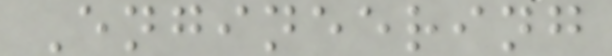Engineering
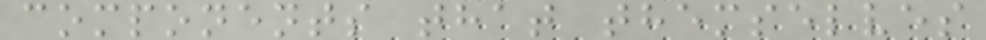components that themselves
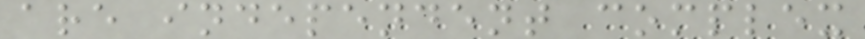are independent complex
